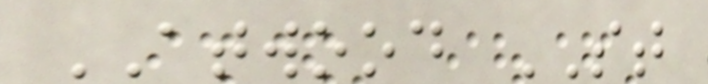ATWOOD ST
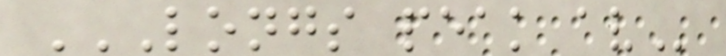LONGS PEAK AV
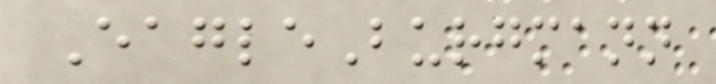EagleBurgmann
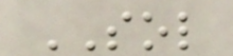SOL
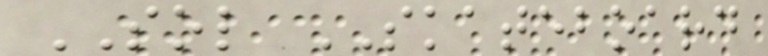SOL SKATEBOARD
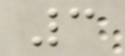3
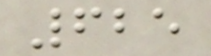625
